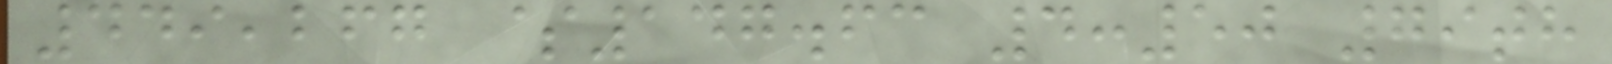449,267 $147.63 4:50 79th
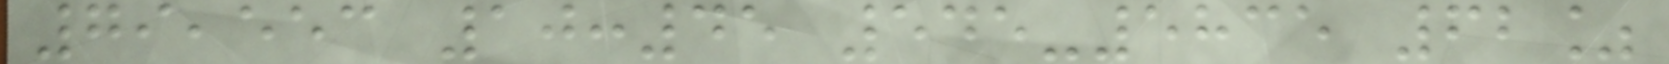79,553 10:45 545-5835 62%
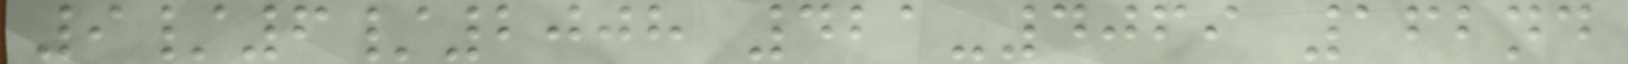9/6/2008 421-4069 162nd
